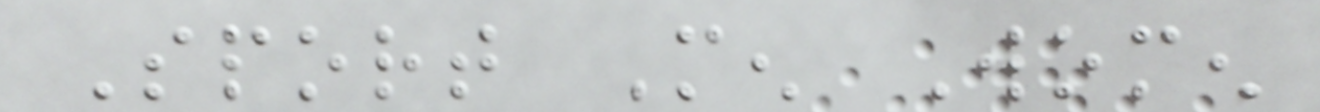Sport Men Women
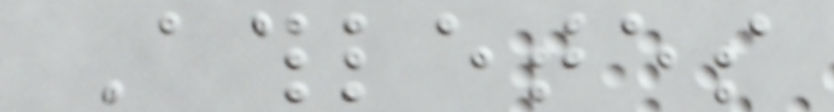Athletes
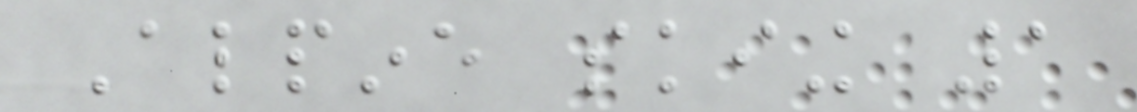Alpine skiing 1
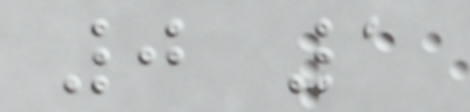0 1
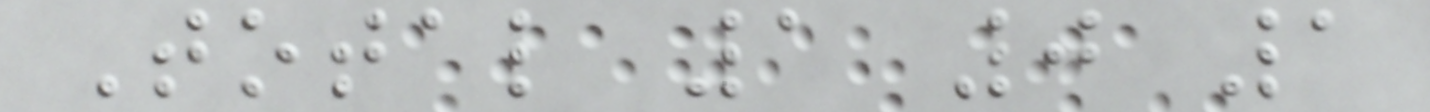Total 1 0 1
